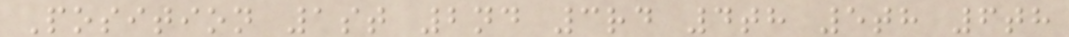Position 1st 2nd 3rd 4th 5th 6th
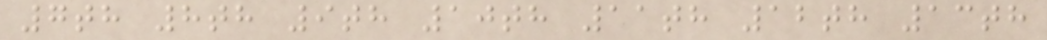7th 8th 9th 10th 11th 12th 13th
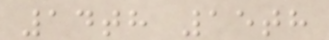14th 15th
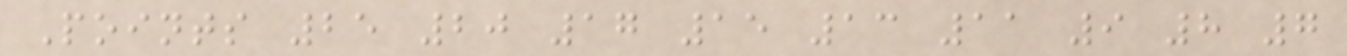Points 25 20 17 15 13 11 9 8 7
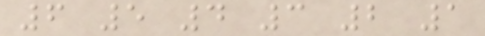6 5 4 3 2 1
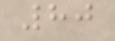80
